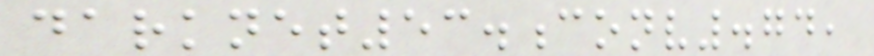darknet53.conv.74,
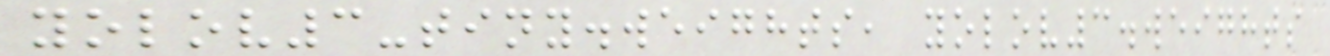yolov3-tiny.weights, yolov3.weights
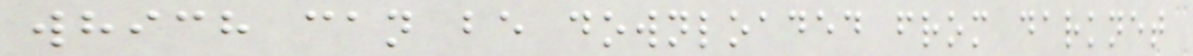which can be downloaded from darknet
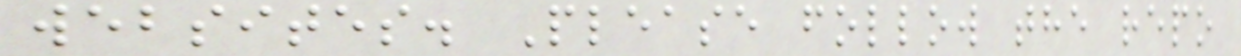websites. Please follow the repo
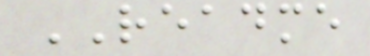README
